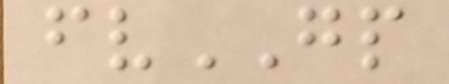fvGP
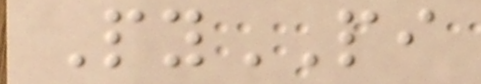PyPI
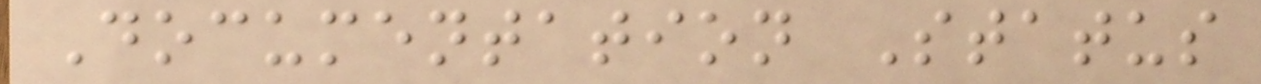Documentation Status
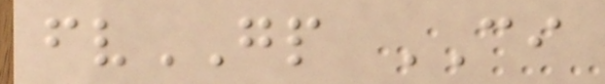fvGP CI
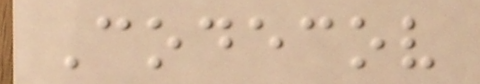Codecov
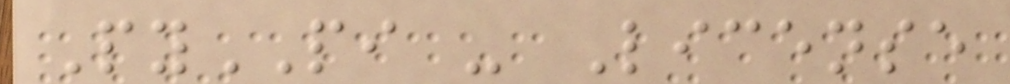PyPI - License
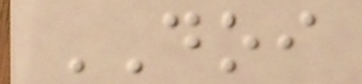DOI
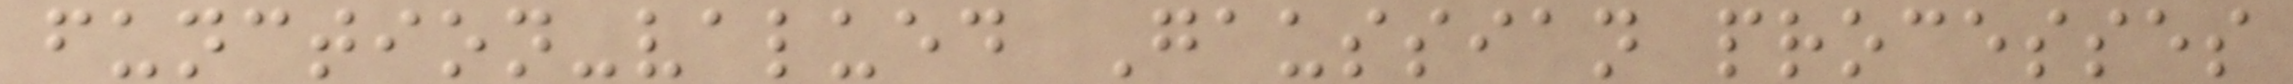function-valued Gaussian processes
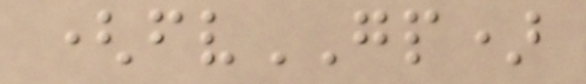(fvGP)
